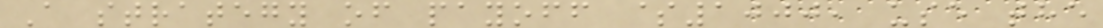A strategy of payoff $1000, use the
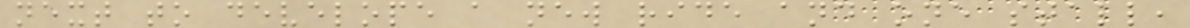next to develope a new ride and one stall,
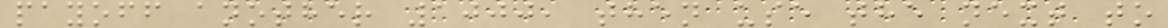payoff another 1000, then use the next to
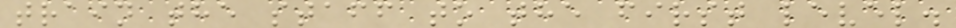train the staff to the first level.
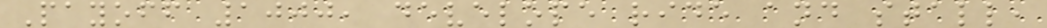Payoff 1000, develope ride and stall,
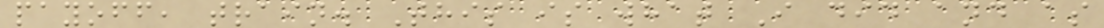payoff, train. This is what I did and as
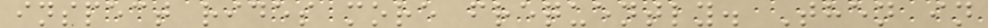inspect rides more frequently. Then in
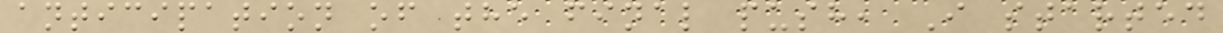anticipation of the final push, I started
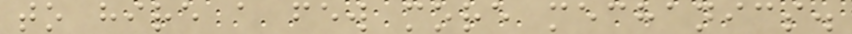to hire a few more mechanics.
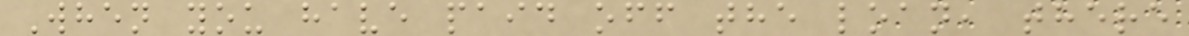When you have paid off the loan, there
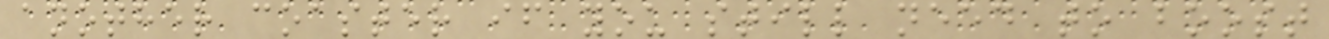another coaster if you still need to boost
